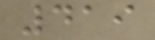419
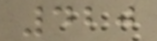420
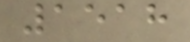1518
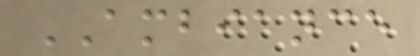AMBIANCE
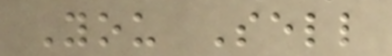You Sell
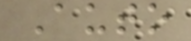Auto
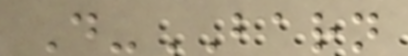D-BARN
